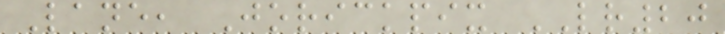Lane, Jorickpix LR20
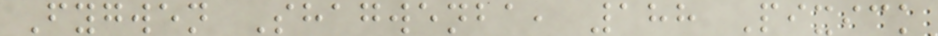Fygwen Shagwenba, 188 Pixick
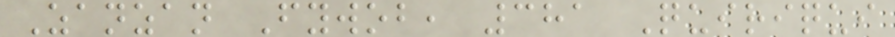Zanzan Fywob, 381 Quiriqui
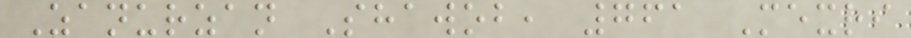Zanurzan Shawob, 761 Mexri
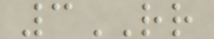3RR
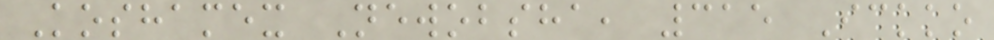Koshamex Newobsha, 315 Ickko
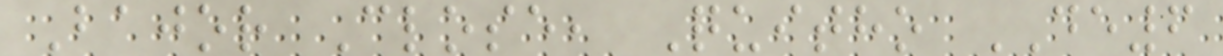Bajor Close, Quitho DE6
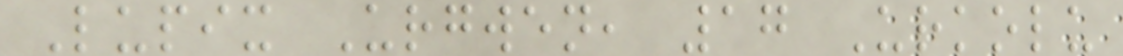Lupix Urgwen, 17 Urkolu
